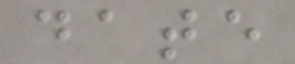date
